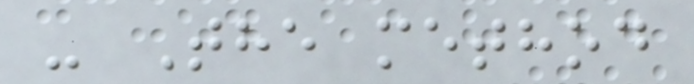- The method
